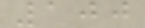100
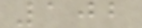102
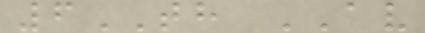6TH AV
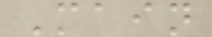Main
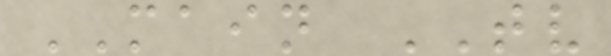MAIN TV
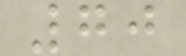70
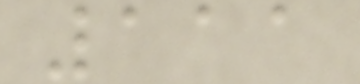111
